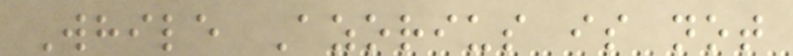While Azorius is not
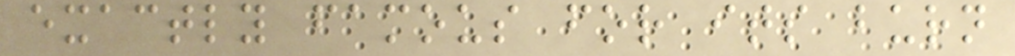exactly famous for its burn
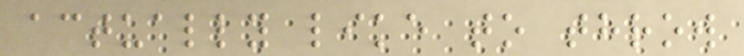actually like to throw
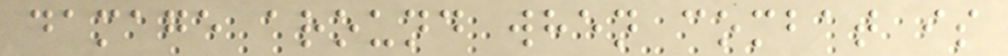damage around when combat is
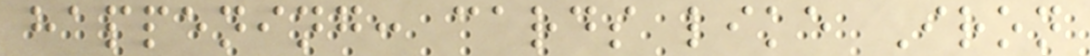happening: cards like Iron
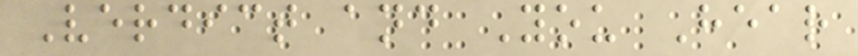Verdict and You Hear
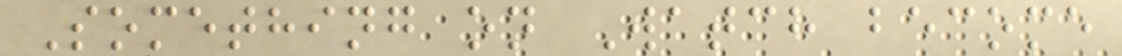Something on Watch become
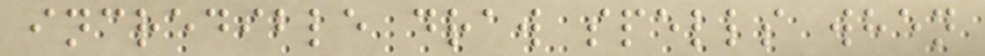incredible draw spells when
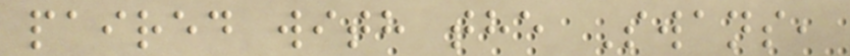paired with the Swans,
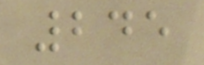245
